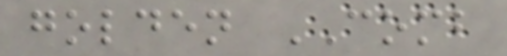golden COMB
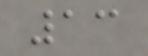13
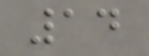14
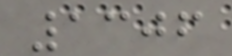1306
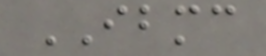IBMC
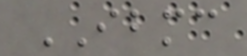IBMC
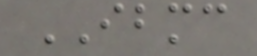IBMC
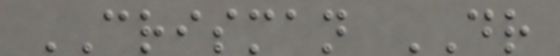CRISMAN DR
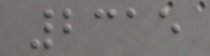2315
